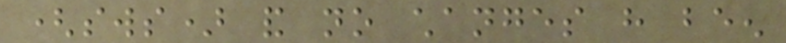(sws) and no changes have been
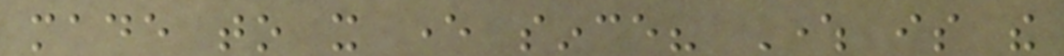made to it ever since? Where is the
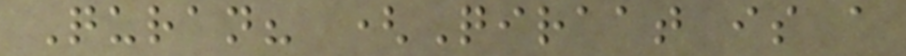Quran? (Qiraat is a
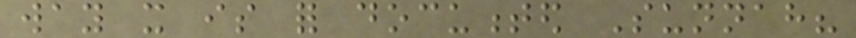way it is for documented Sunnah?
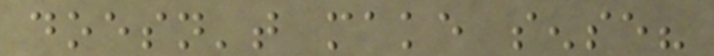doesn't make sense?
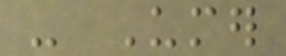- Umer
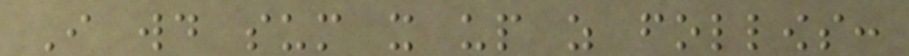I would sum it up as follows:
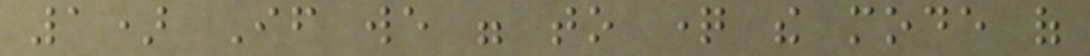1) If we were to question the mode of
